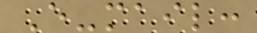E-mail:
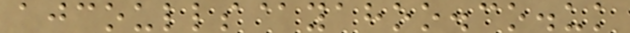ajcoulls@yahoo.co.uk
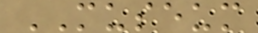MUSEUM
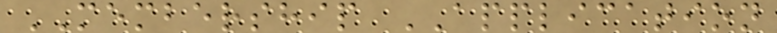MEMBERSHIP APPLICATION
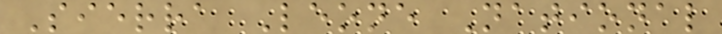Sierra Leone National
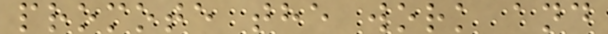promote the work and
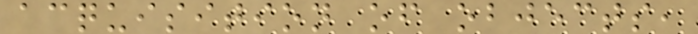acquisition of objects,
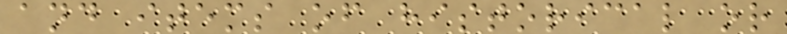and items of historical or
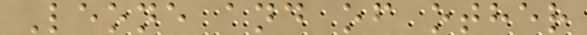Leone and of other
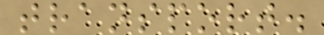transport.
